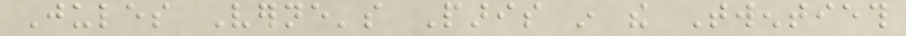Jules Verne's Paris in the Twentieth
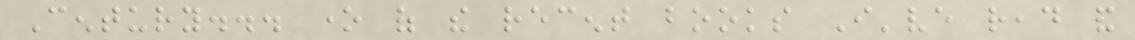Century... one of the recent books I've read and
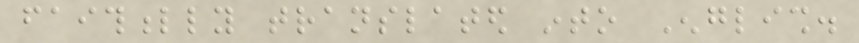faithfully translated into English.
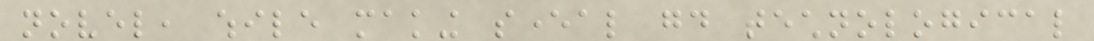novel, while making several good technological
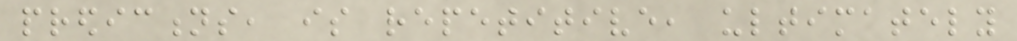predictions, is repetitive, ultimately
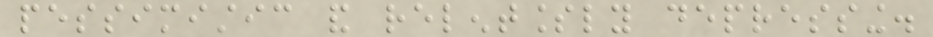pessimistic and relentlessly depressing.
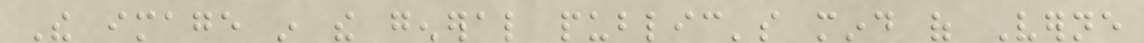The image in the general public's mind of Verne
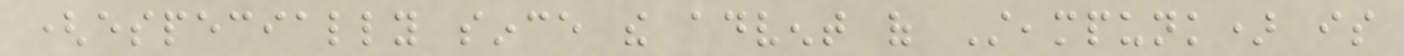(especially since the advent of Steampunk) is
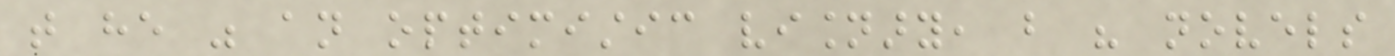that he was an optimistic visionary, but his novels
